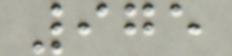975
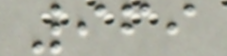969
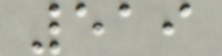519
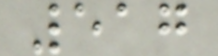517
